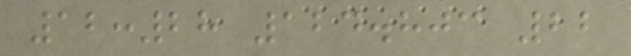12:28 124.803 22
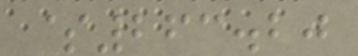$263.20
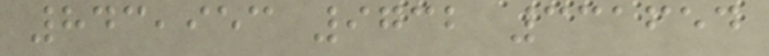843,953 9732 331654
